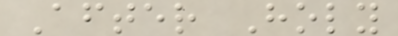After Holy
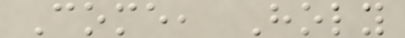Come, Holy
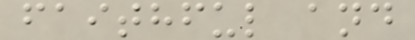faithful and
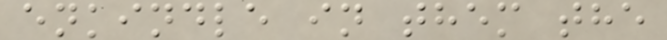enkindle in them the
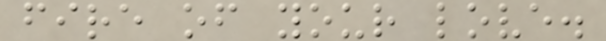fire of your love.
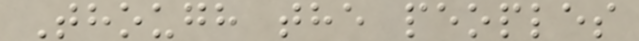Though the peoples
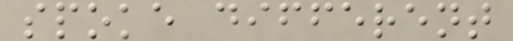spoke different
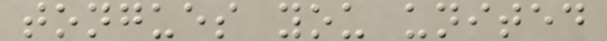tongues you united
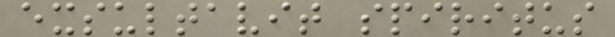exsultavit spiritus
